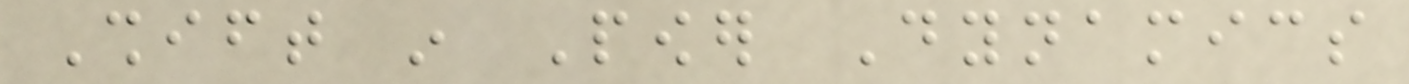Shift in Power Dynamics
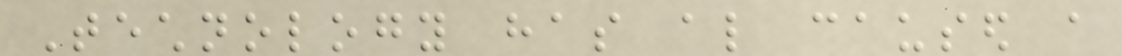Technology has also caused a
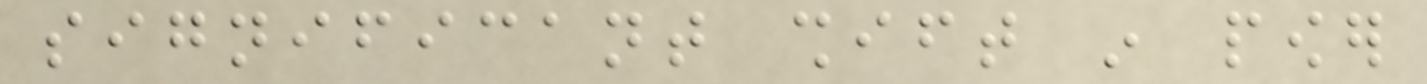significant shift in power
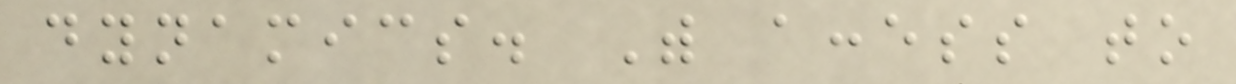dynamics. With access to
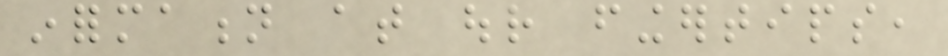information at our fingertips,
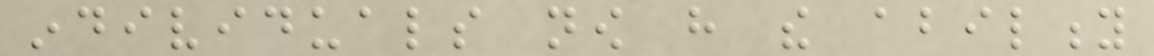individuals now have the ability
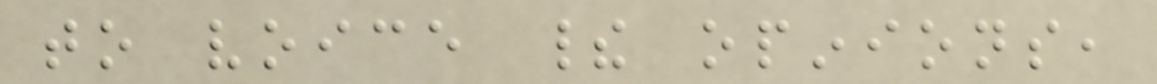to voice their opinions,
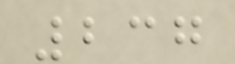237
